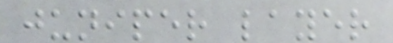juniper layer
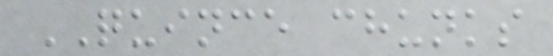QUINCE chunks
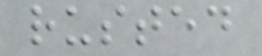rusted
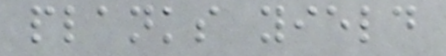planks yield
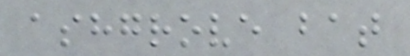ashgrove bat
